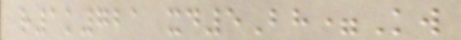r1k721 xd5Bh=Kw
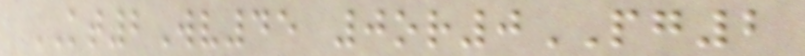KT2Wv45 0or0PG2
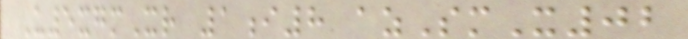U5xgmXr 1i8 azSmX02
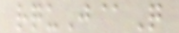rquJ@Q
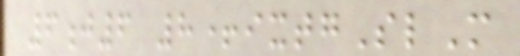6j6 8+ixtgSlM
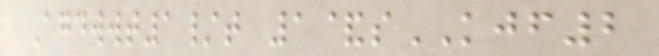Agdwwt1/t 1&sKJF2
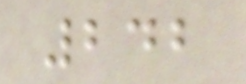242
